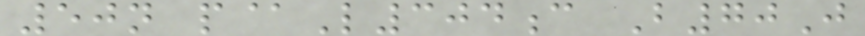50n p@L304c B70J
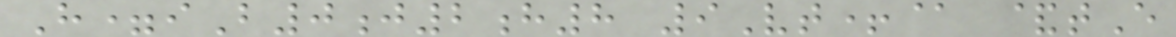H=iB0j2h8 9Vt+@ &tE
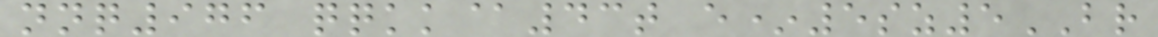nnq976 qqkk@43t e*5sz5BR
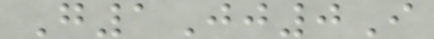G1Jj0I
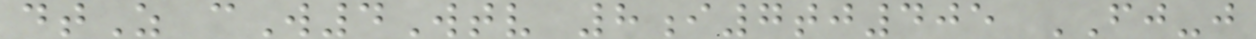dtZ cW4Wtv 8i7tj405 FJ-j
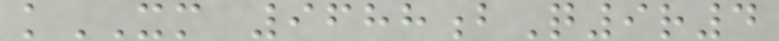kXM 9688bQ9r4
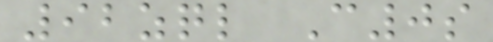92zql C0s
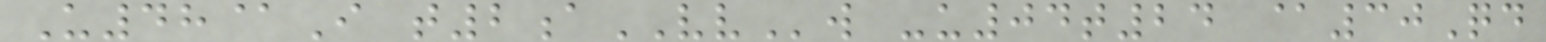U48@I t2aVVw -u04t24 @30Qd
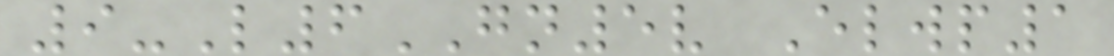9-L6GN5v Elwp1
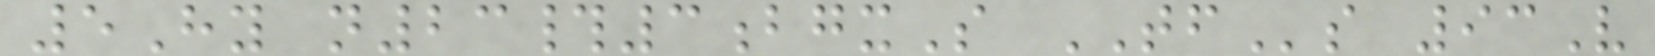5Hy n23#3bgxS TFs 93V
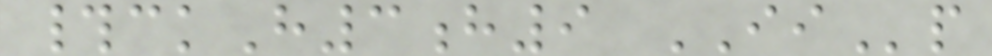#ckH3h9 IIp
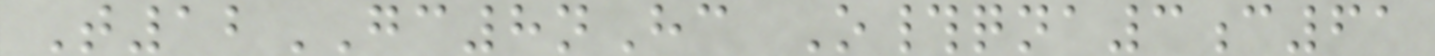T12GC8nHc O#qna3c61
